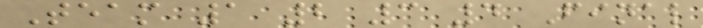Team 1 2 3 4 Final
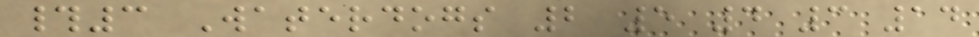#3 Waterdogs 2 5 4 3 14
